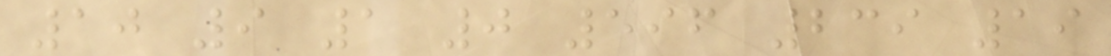10 9 1 0 596 239 19
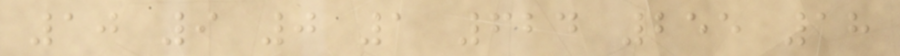10 9 0 1 624 255 18
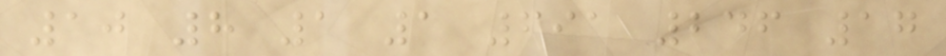10 8 1 1 691 246 17
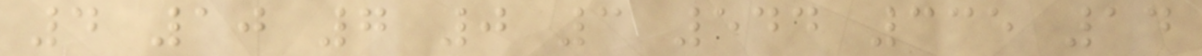4 10 7 0 3 544 335 14
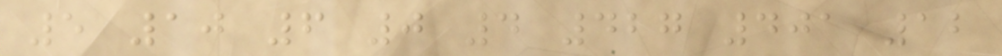5 10 6 0 4 427 401 12
